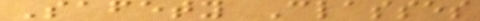Safety Classes
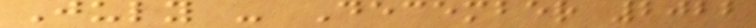July - December 2022
